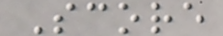Score
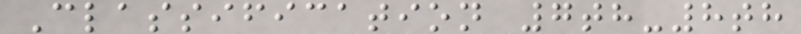Classification 7th-8th
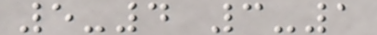5-4 3-1
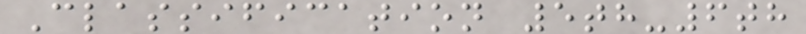Classification 5th-6th
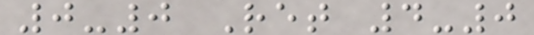0-0 Ret 4-0
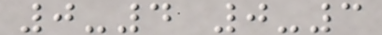0-4 0-3
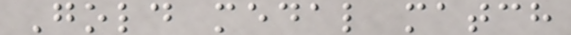Gold medal match
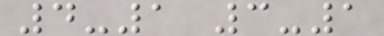4-1 3-1
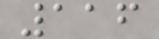116
